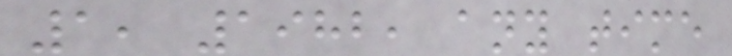1, 1982, any time
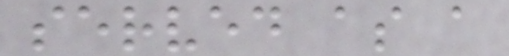served as a
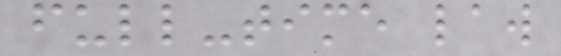full-time law
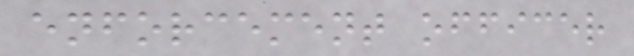enforcement officer
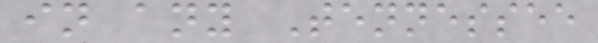in any Tennessee
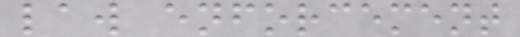law enforcement
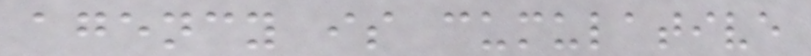agency is cumulative
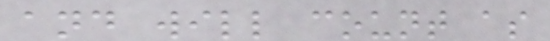and will count as
